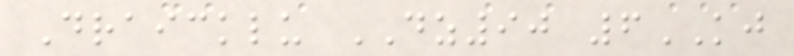Draicklu DZ90 6KJ
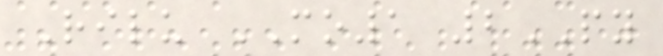Rilu MO1 2PY
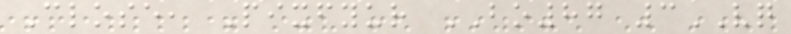Close, Pixfyur BO87 3VQ
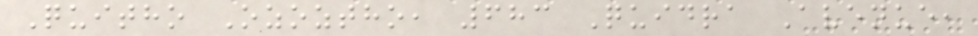Quitho Ozoztho, 683 Quidra Avenue,
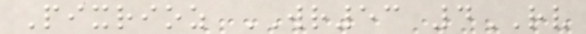Pixrioz WR53 4RV
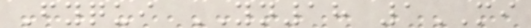Fyqui YN18 1MI
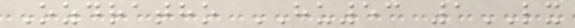Ozdratho HU53 1LX
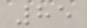85
